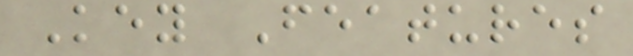Key Features
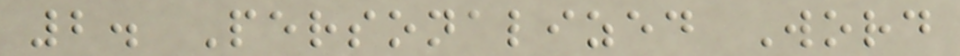2. Personalized Word
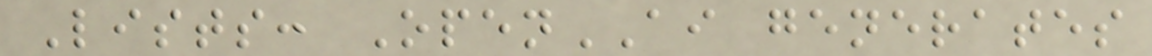Lists: OpenAI generates
